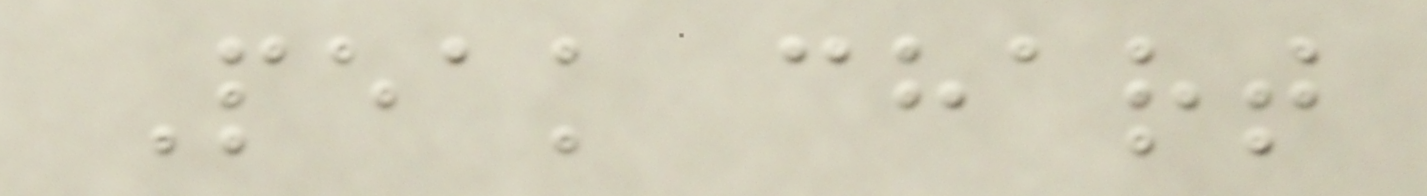Peak chart
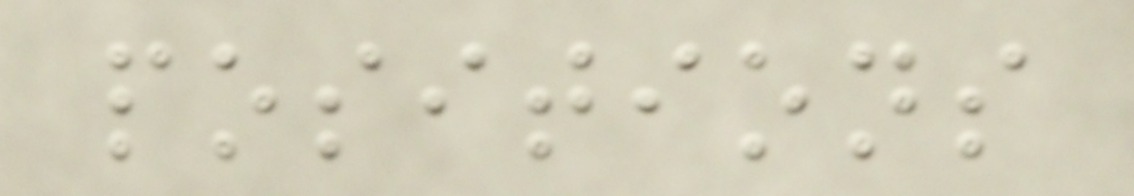positions
